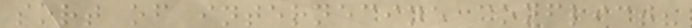sort of internecine conflict?
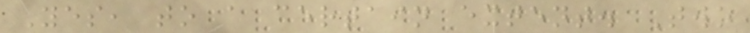Yes, to a certain extent. Two
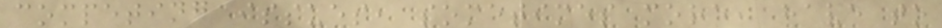competing issues, sometimes more, have to
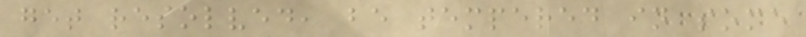get resolved, be tempered in some
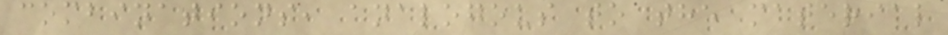combinations, analogous to the material
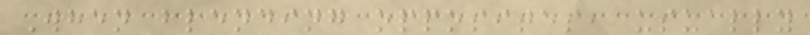When blending opposites, usually
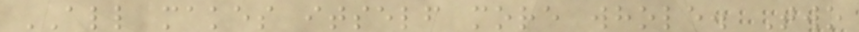ALL makes itself more whole. Two
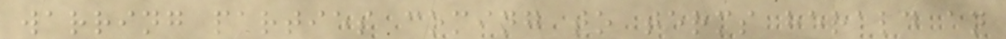warring parties coming to terms herald an
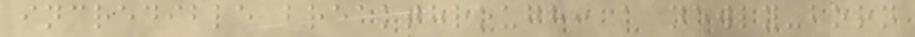incredible breakthrough: a newly-born
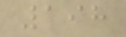198
